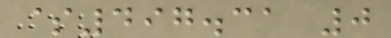$497.31 0
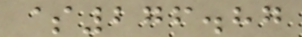$276.87
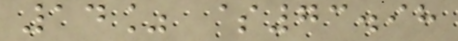14% $73.98
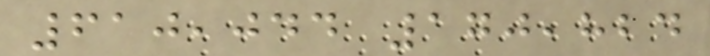610,044 170,824
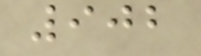902
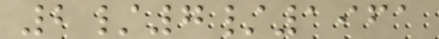2/7/1961
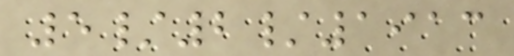5/2/1913
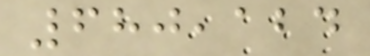680,124
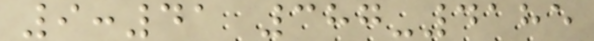9:41 387-4185
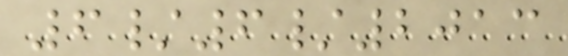6/6/2013
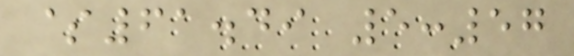$61.49 5:57
